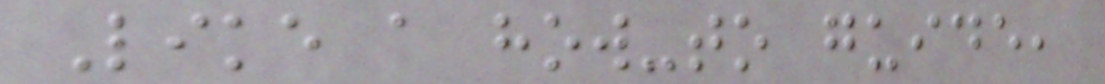Like a how-to guide,
